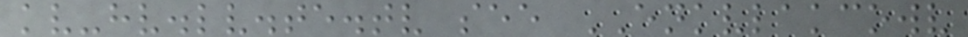kv-hv.lv.te.tv see ENKVLAKCOWV
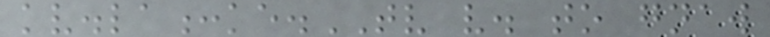kv.la:ke.TV v. to gnaw
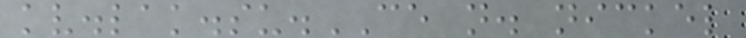kv.lak.su.CE n. nickel
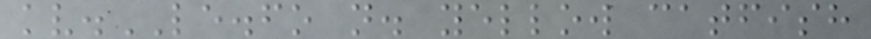kv.LE.fo n. yellow catfish
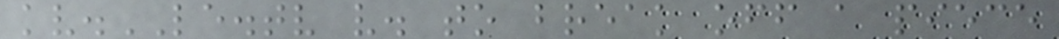kv.LE.tv v. to break off a piece
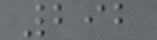292
